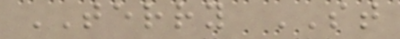TERRY ST
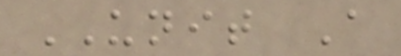UNIT A
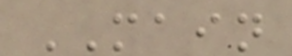MAIN
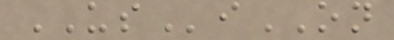USiON
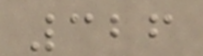326
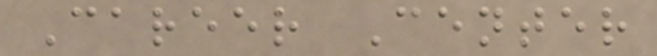Career Center
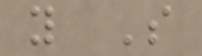y S
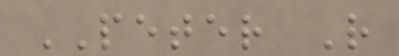PETER R
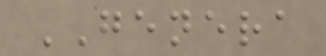GENERA
